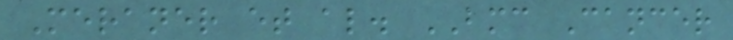Meraner et al. BMC Cancer
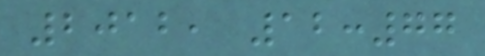2012, 12:77
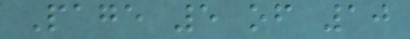Page 5 of 10
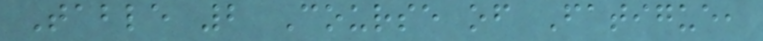Table 2 Course of Fatigue,
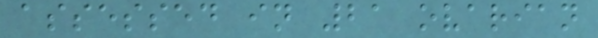assessed in 21 ovarian
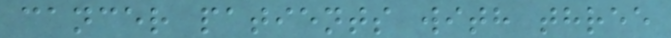cancer patients with three
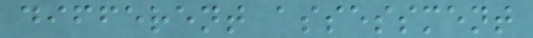different assessment
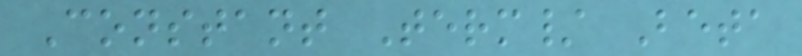Constant Term/ Beta
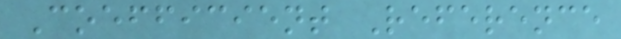Coefficient Reference
